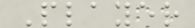Player
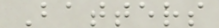Batters
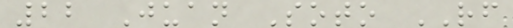22 Juan Soto RF
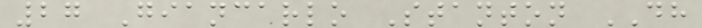27 Giancarlo Stanton DH
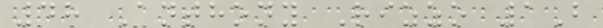48 Anthony Rizzo 1B
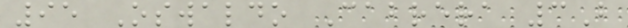95 Oswaldo Cabrera 3B
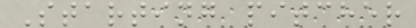Starting pitcher
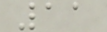11
